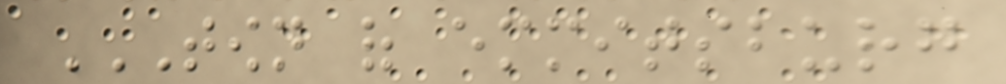TOWN OF EMMITSBURG
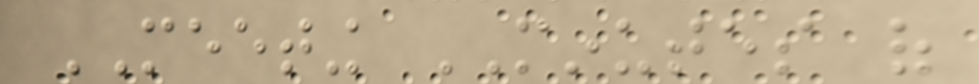MEETING MINUTES of
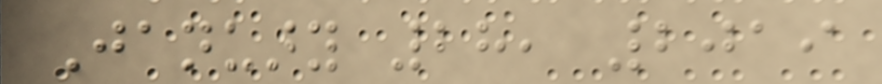January 28, 2019
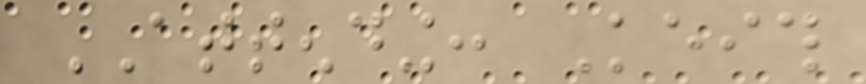ATTENDING: Keith
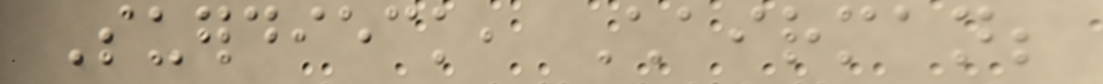Suerdieck, Chairman;
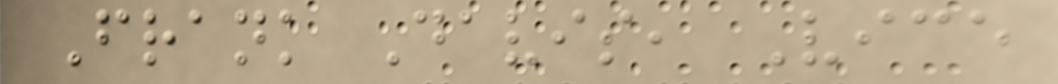Frank Davis, Vice
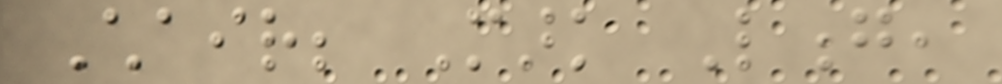Chair; Mark Long,
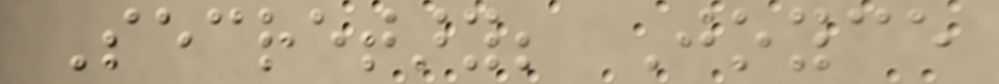Secretary; Joyce
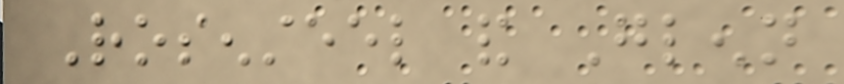Rosensteel and Glenn
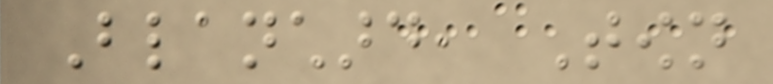Blanchard, Town
